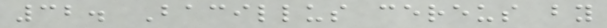32. Bacillus cereus by
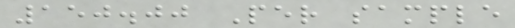150.00 Per sample
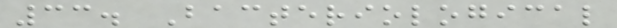33. Bacteriological
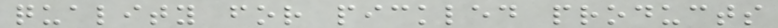quality for pickled products
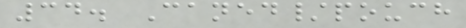34. Caned/pouch
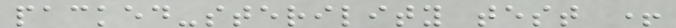packed-sterility test +
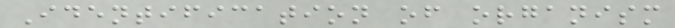Identification of organism
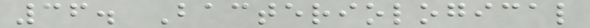36. Bacteriological
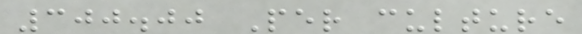300.00 Per culture
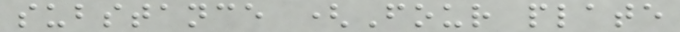substance (Four plate
